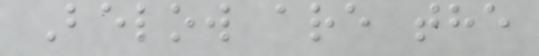Below are the
